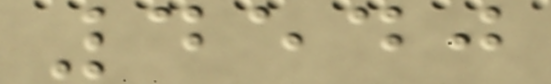4540
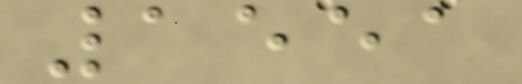1551
